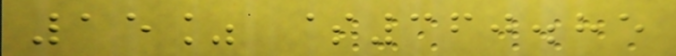15% $360.85
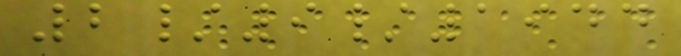2/9/1944
